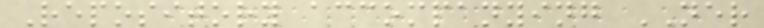Repository accompanying NER
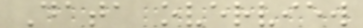Data overview
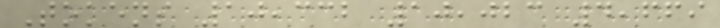Tokens 10,332 10,023 4,669
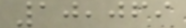10,069
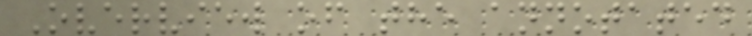Overview of the annotated
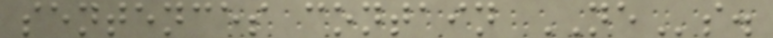sentences contain NEs.
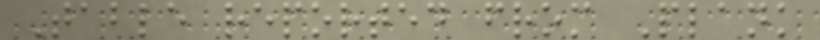Table reported from Plank
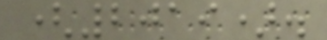(2019).
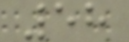58
